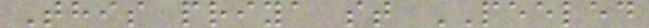This priya st PEELED
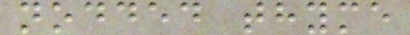nodded thyme
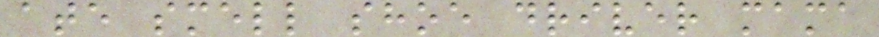ate smell shoe driver mama
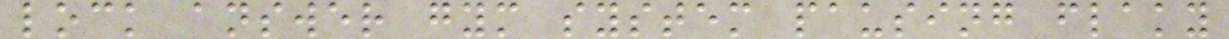lock answer gym system pausing flaky
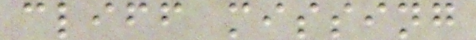cliff missing
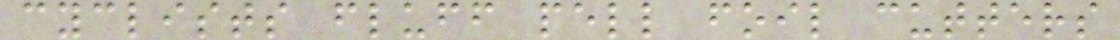cyclists fluff pell foil cutters
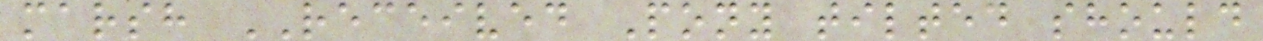marsh RECEIVED Pony tilted should
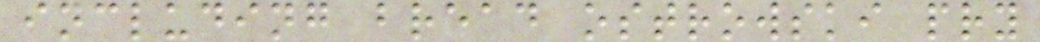including bread ostrowski pry
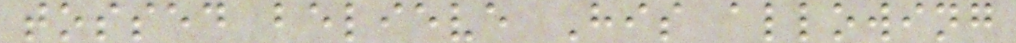tossed believe His allowing
